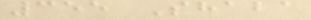355 Shaba
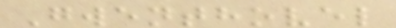Gwenthovel
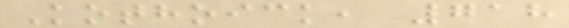Kothoick, 718
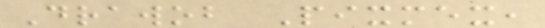Drawob Pixmex,
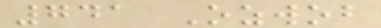741 Ozwob
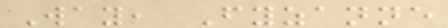Way, Fyzanne
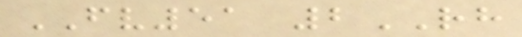FV51 2RH
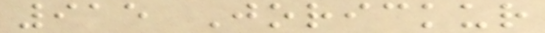915 Jorickur
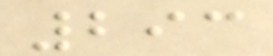293
